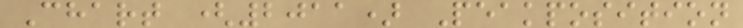Chart (2011) Peakposition
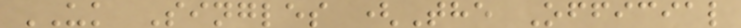UK Singles (The Official
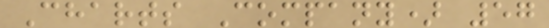Charts Company) 57
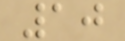10
